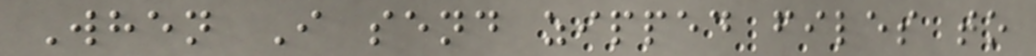When I send zipped files to
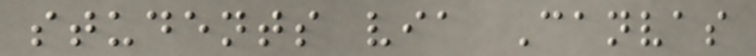students via Canvas
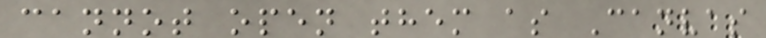cannot open them as Canvas
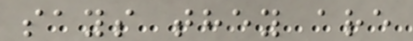says they are
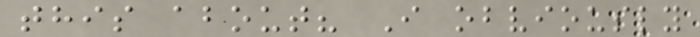this about? I obviously
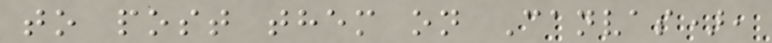to post them on Canvas),
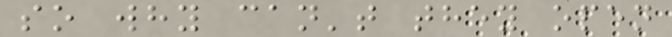so why can't they open
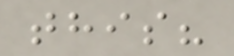this?
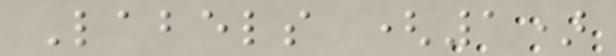Labels (1)
